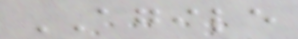AGILE
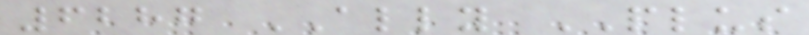6287 ALLY PLUS
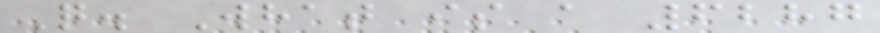Q. What is a 6287
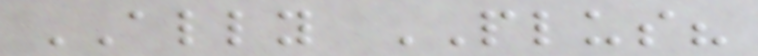ALLY PLUS?
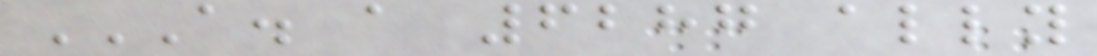A. A 6287 ALLY
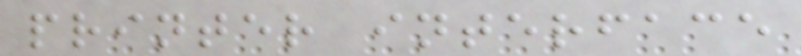printer interface
